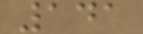141
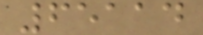65114
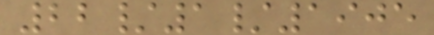22/1/1905
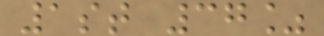1st 37%
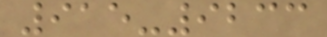915-9233
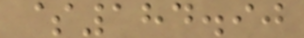$184.90
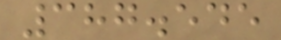387.545
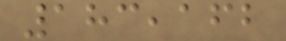183,162
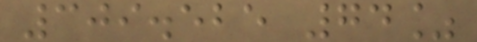309.525 74%
